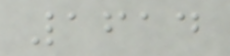1614
